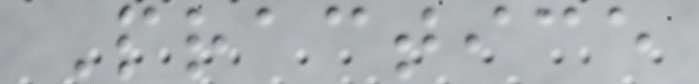Practice
